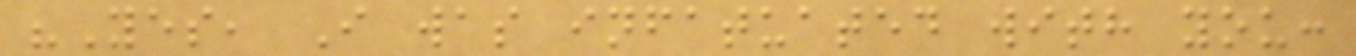"Yes, I was infatuated with you:
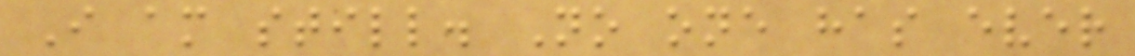I am still. No one has ever
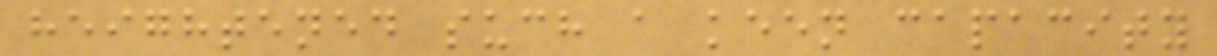heightened such a keen capacity
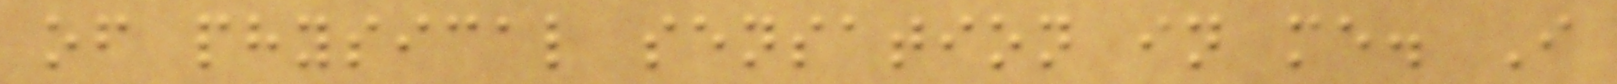of physical sensation in me. I
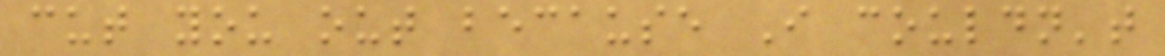cut you out because I couldn't
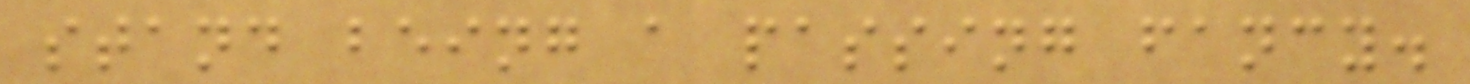stand being a passing fancy.
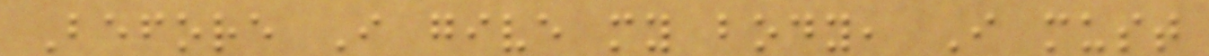Before I give my body, I must
